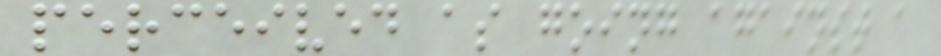perceived as going against a
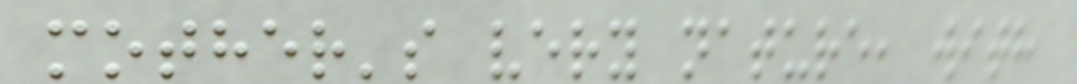mother's very nature, with
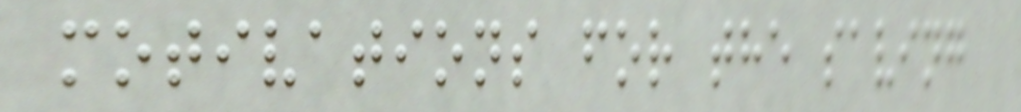motivations for the saving
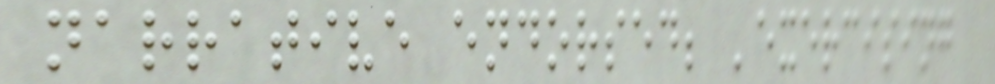narrative endorsed; 'exercising
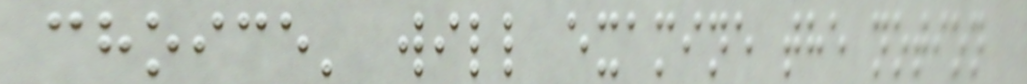choice' will examine the notion
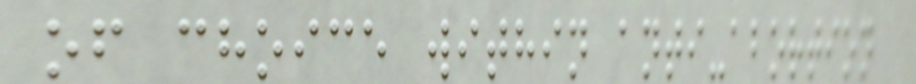of choice within anti-abortion
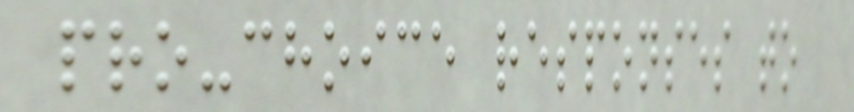pro-choice responses to
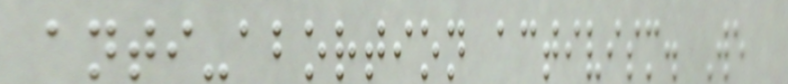anti-abortion activism. We
